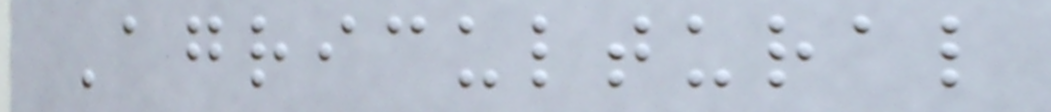Agricultural
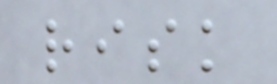risk
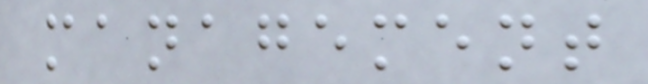management
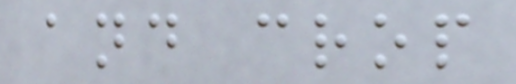and crop
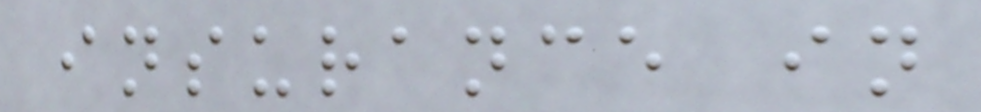insurance in
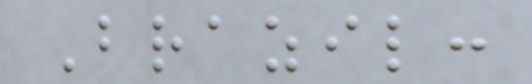Brazil:
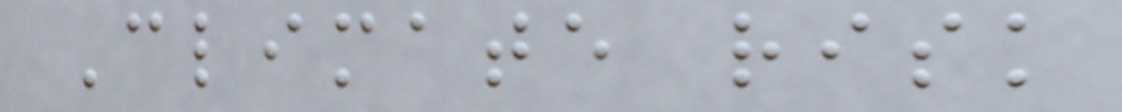Climate risk
